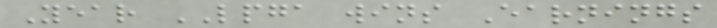Year LPGA wins Earnings
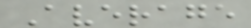Average
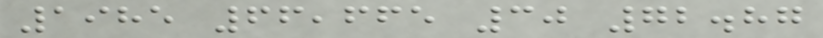1985 66,665 30 72.87
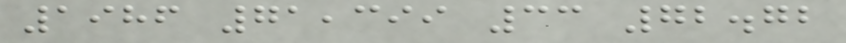1986 71,399 33 72.72
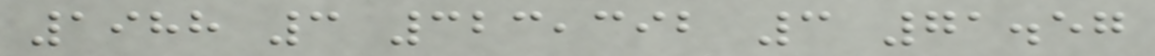1988 3 323,392 3 71.57
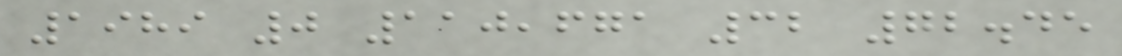1989 0 110,671 32 72.45
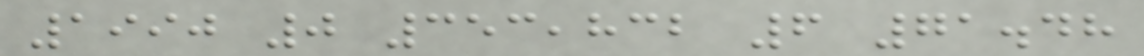1990 0 353,832 6 71.48
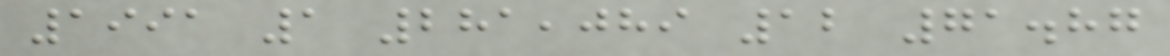1991 1 281,089 12 71.87
